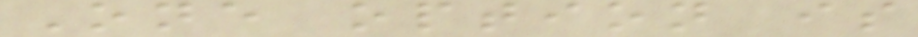One option is
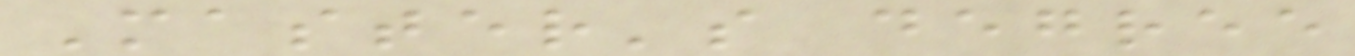Master's degree
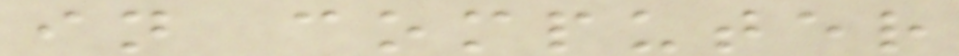in computer
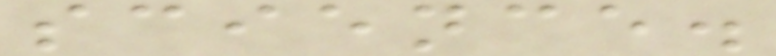science.
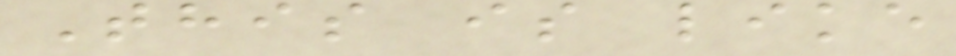This is like
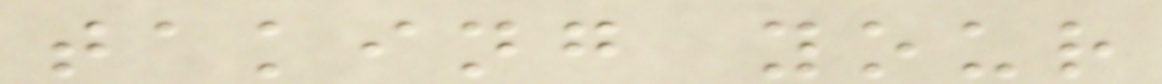taking your
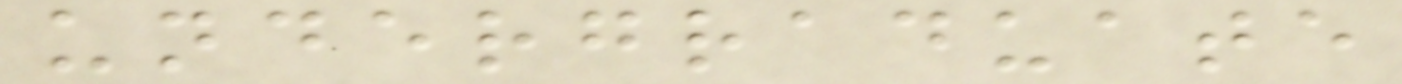undergraduate
